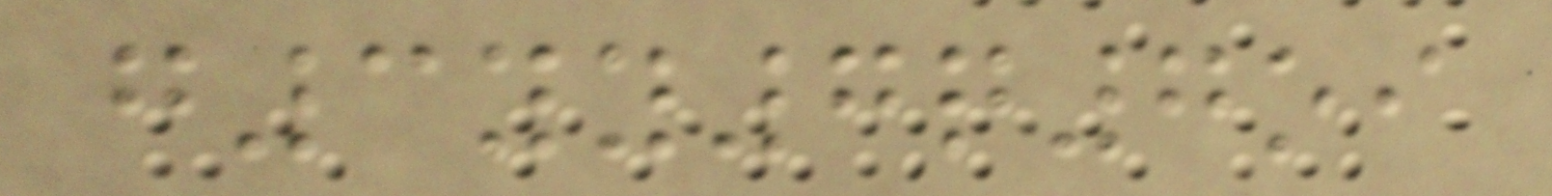g3yy7q7oi
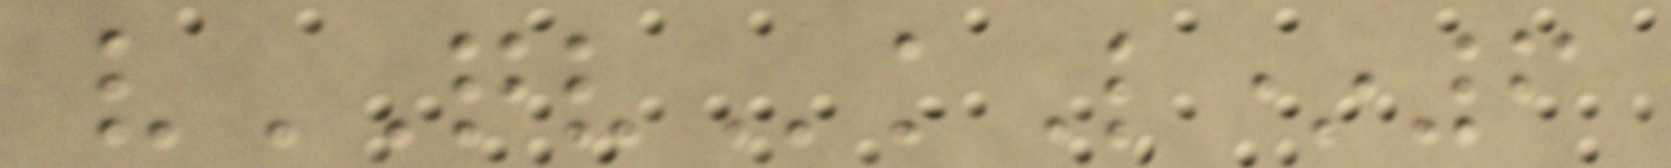vQVkL*6
